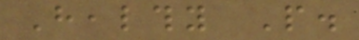Healthy People.
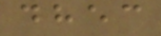dhec
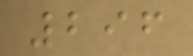296
